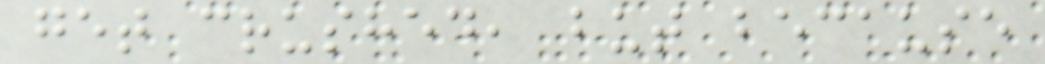get crushed, but because
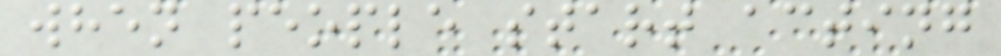when people start acting
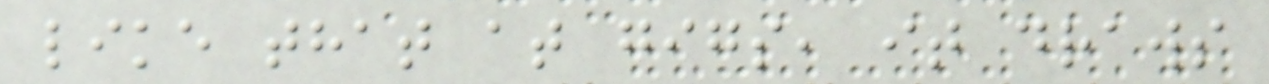like that at gigs, it draws
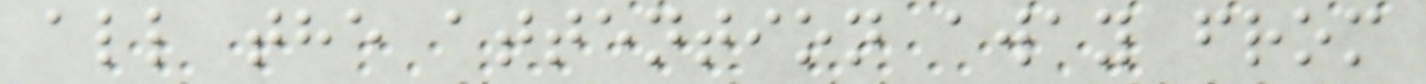all the attention away from
